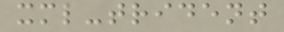xml-trident
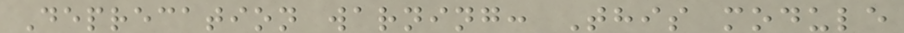Deprecation warning: This module
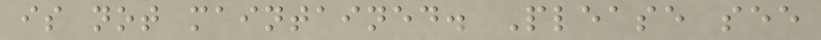is not maintained. Please see
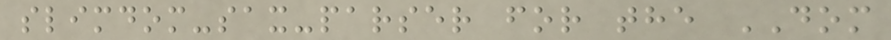slimdom-sax-parser for the DOM
